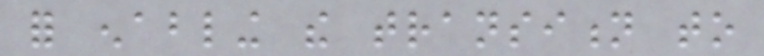for enabling the transition to
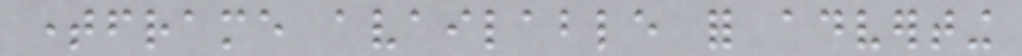timeframe available for adverting
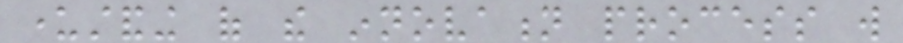understanding of the innovation process will
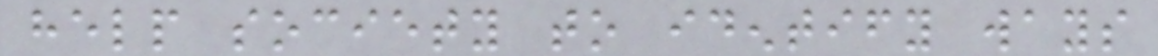help society to identify ways
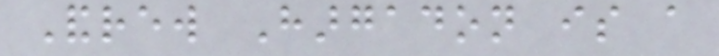Andrew Hargadon is a
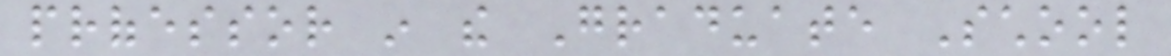professor in the Graduate School
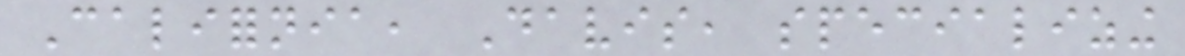California, Davis, specializing
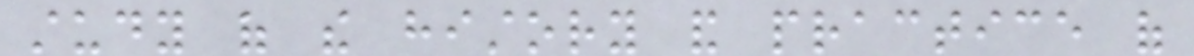study of the history and practice of
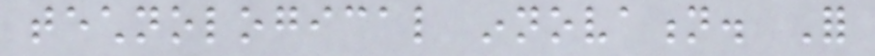technological innovation. For
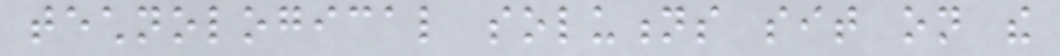technological solutions sit on the
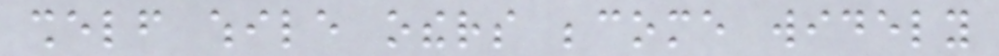shelf while others become widely
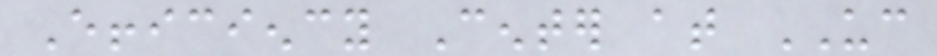Efficiency Center at UC
